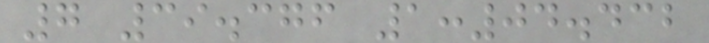7 39.376 1:04.432
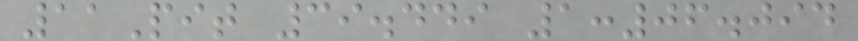11Pit 39.449 1:06.094
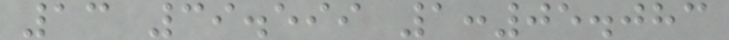13 39.599 1:05.083
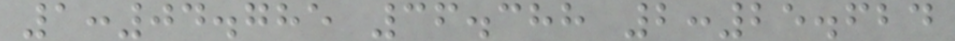1:04.785 36.388 2:25.624
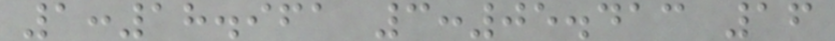1:18.961 3:05.413 16
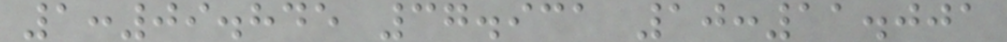1:09.845 37.931 10:11.001
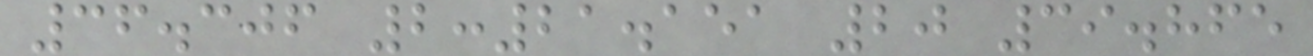36.306 2:21.151 20 39.865
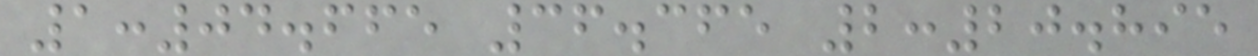1:04.665 36.365 2:20.895
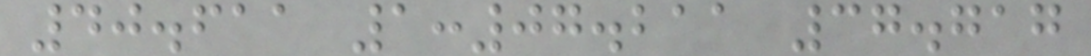40.611 1:07.211 37.717
